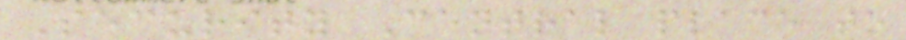Security Central place to
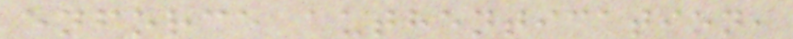enforce authentication,
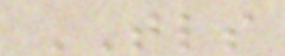TLS
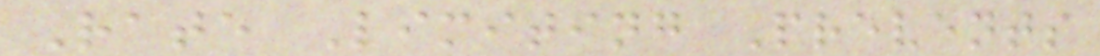Rate Limiting Prevents
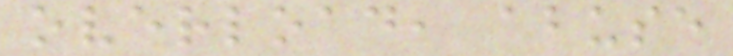overload, abuse
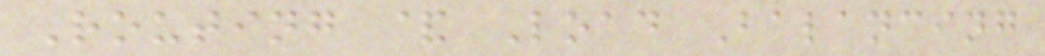Routing & Load Balancing
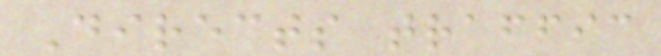Directs traffic
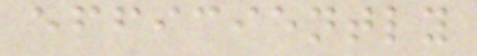efficiently
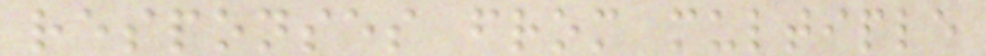responses from multiple
